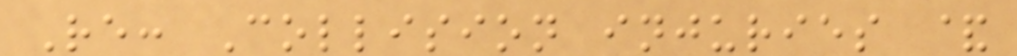Re: Collision injuries &
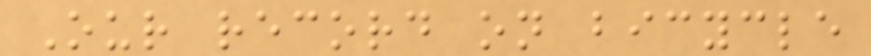Our record on bicycle
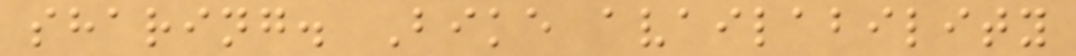sharing. Bike availability
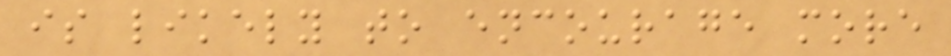is likely to encourage more
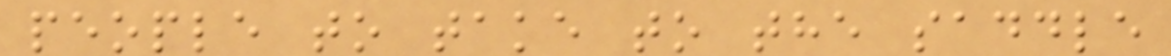people to take to the saddle
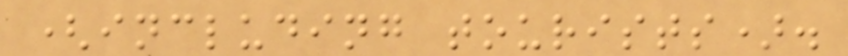(including tourists).
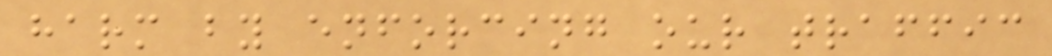harm by enforcing our traffic
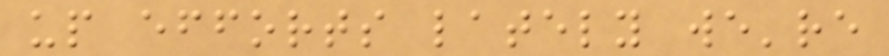up efforts lately we're
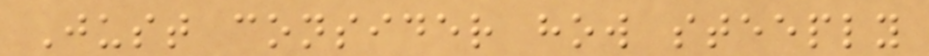Just consider how steeply
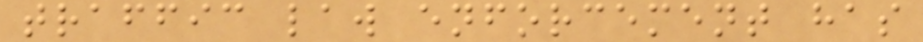traffic law enforcement has
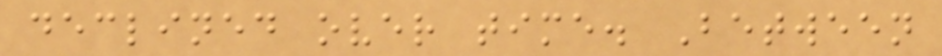declined over time. Between
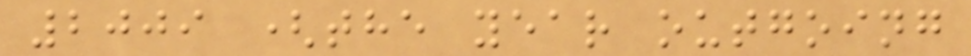2009 (the year outgoing
